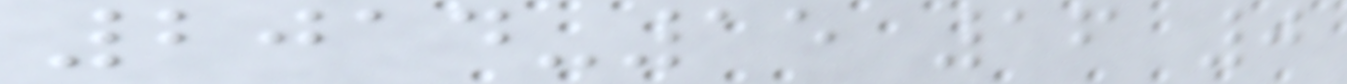2014-15 16 0
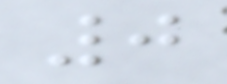0
